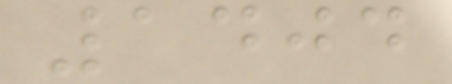1404
